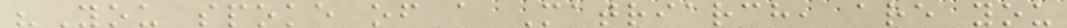"You spoke of a Matriarch, are you
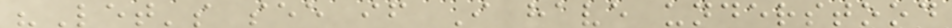"Let's see if I have understood
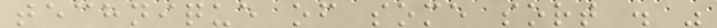technique of some sort . "
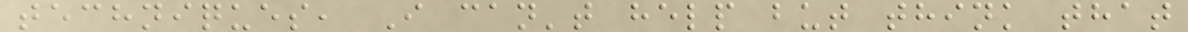techniques, I can't help but think that
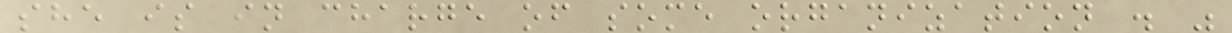she is in charge of some organization . "
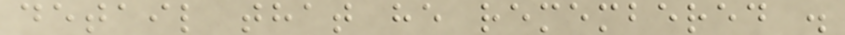detail that he remembered .
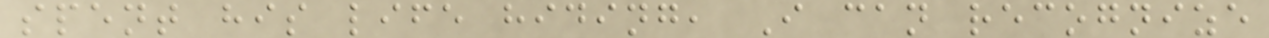spent his life hiding, I can recognize
